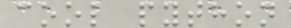cool python
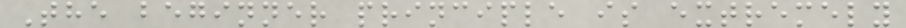The beginner principle is extremely
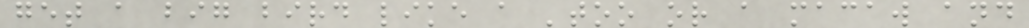get a big bird like a 'too or a macaw and
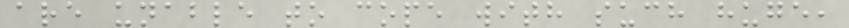are unable to cope with such huge,
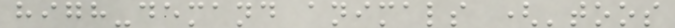high-demand animals ('toos
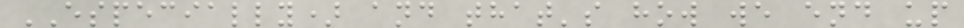ESPECIALLY) and that's how we end up
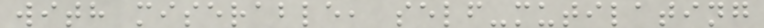with miserable, self-mutilating
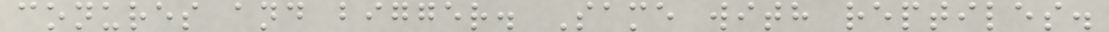conures and bigger. Same with reptiles.
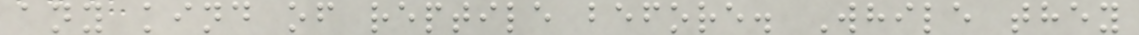any kind of reptile before. While they
